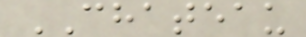CHATEAU
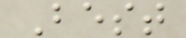Best
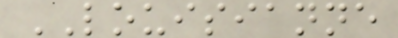LOUISIANNE
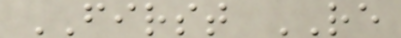FIRST RE
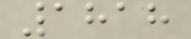1818
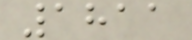1811
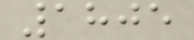1805
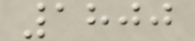1800
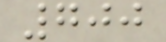700
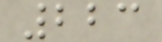223
